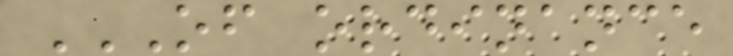OF ORDINANCE
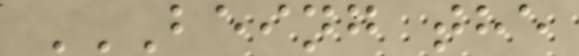BEING THE
